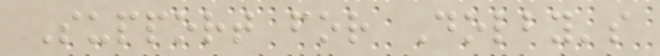Support for Dolby's
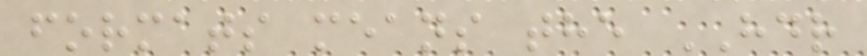formats means the HDR
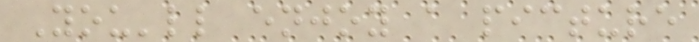You'll enjoy a picture
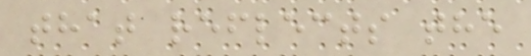that reflects the
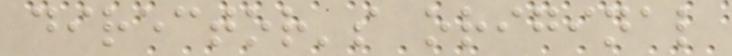director's original
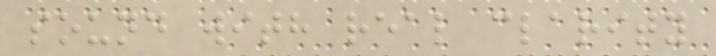sound with real clarity
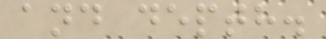and depth.
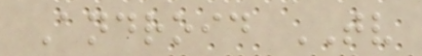Android TV
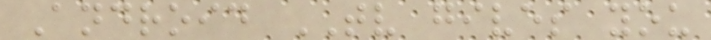Android TV gives you
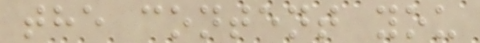the content you
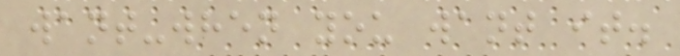want-when you want it.
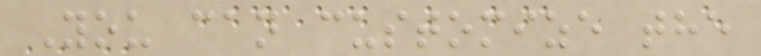You can customize the
